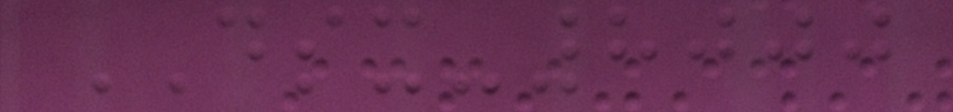DSX-8000
